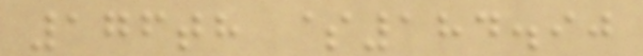176th $184.90
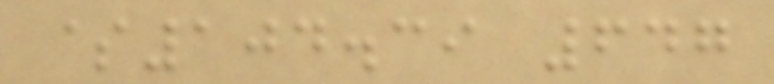$104.39 647
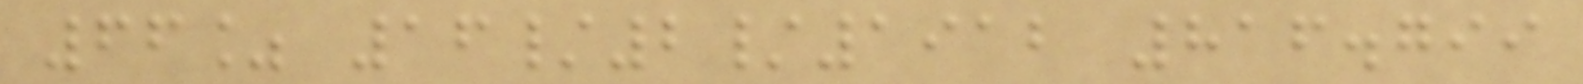66% 16/2/1912 816.799
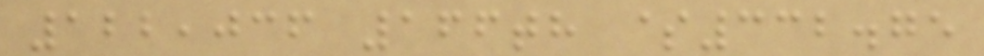122,036 166th $332.75
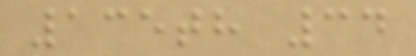135th 34
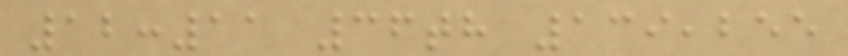12:11 36th 139,255
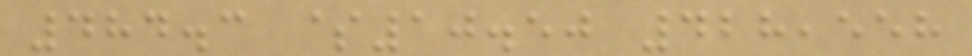484.3 $10.50 428,558
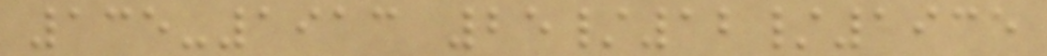135-1913 25/12/1935
